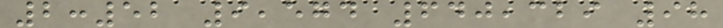2:52 9,574 640,329 98
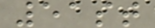51st
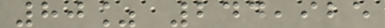80% 244,925
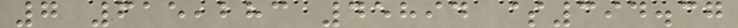7 615,283 45894 $394.37
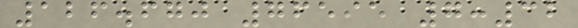126.670 76595 7:32
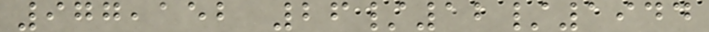977,152 26/12/1944
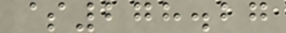$278.27
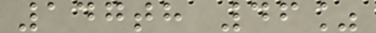147th 46%
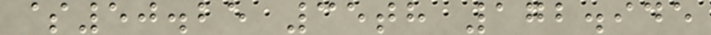$50.25 35th 172.945
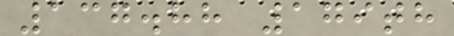137.88 179th
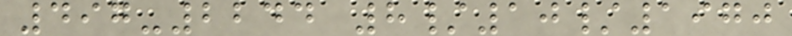497-2244 8/10/1970
